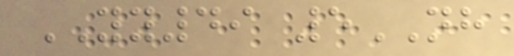YY49 5NH
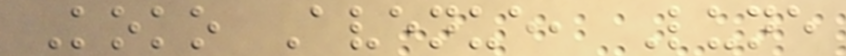Koko Avenue, Lune
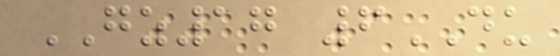GZ17 6DU
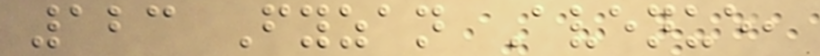123 Fyzan Avenue,
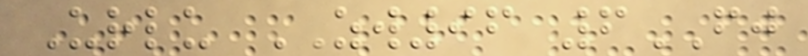Urlu ZW96 6FJ
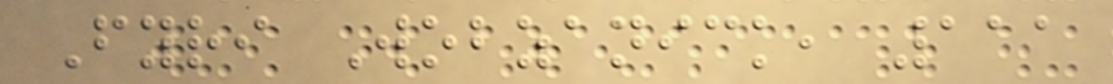Fyri Wobzanick, 111
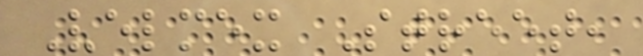Velmex Street,
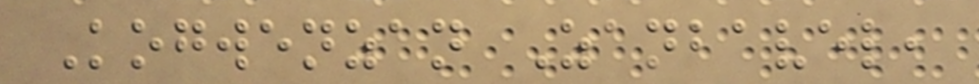Kogwenzan Zanbavel,
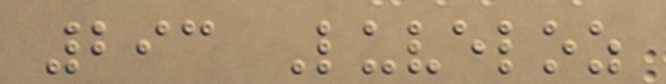293 Luveloz
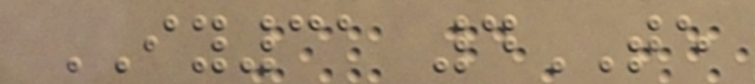IY31 4TE
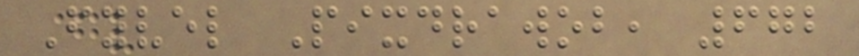Fyvel Pixdrawob, 672
